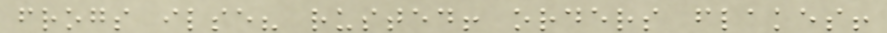frogs ilse? rusted! orders flakes!
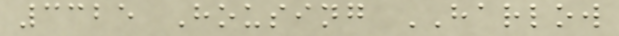3325 Housing HARLOW
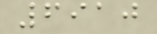6910
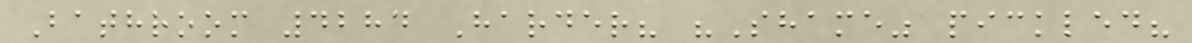Bathroom 4284 Harder? "Shame" pickled?
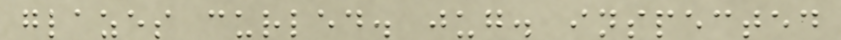glazes curled. jug. inspected
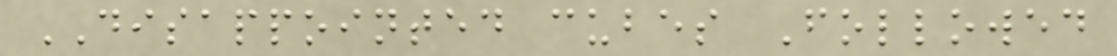DISAPPOINTED cubes Followed
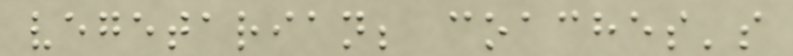vegetarian; coaches's
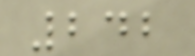242
